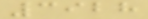3928
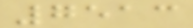7513
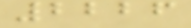2226
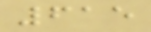615
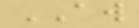AW
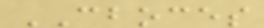CBOCES
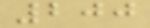200
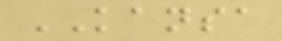KANSA
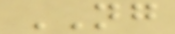NG
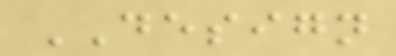DESIGN
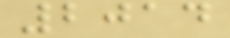2014
